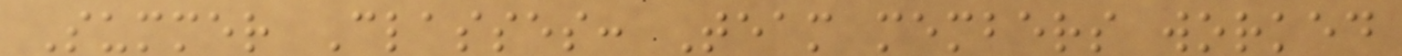Summer Classes: Team members worked
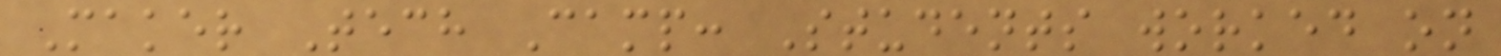Maker Tech Camp: Students worked on
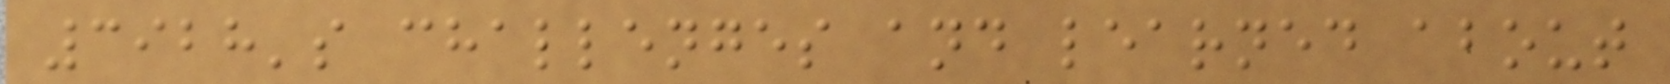3928's challenges and learned about
